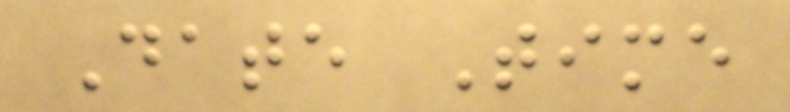Date Time
